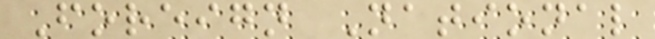Foreign National
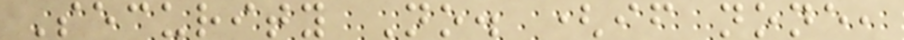Security No. (if none,
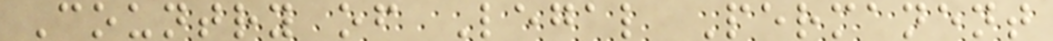Country of Legal Permanent
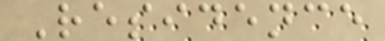Residence
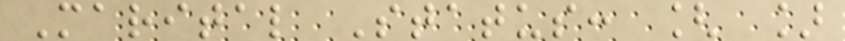Marital Status: [ ]
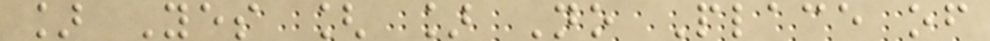] Yes [ ] No Place of
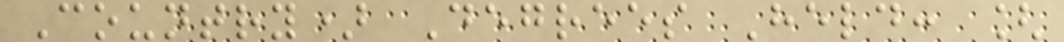Country) Degrees Held: [
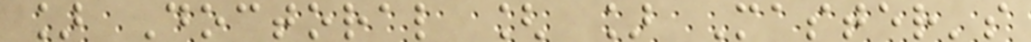] Doctoral [ ] Master's
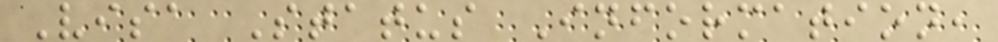Visa Status Information,
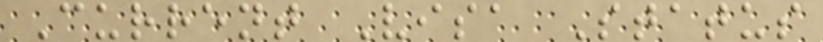Current Visa Status
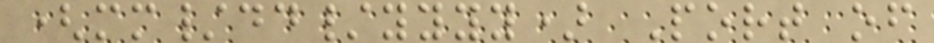(mm/dd/yyyy) Port of
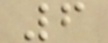6
